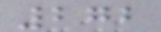272
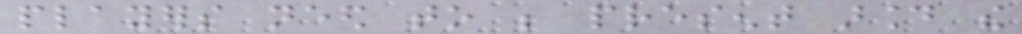players need to be present around the
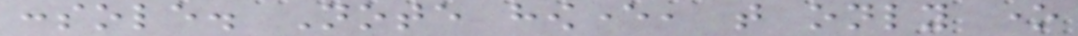console. Note however, that only one
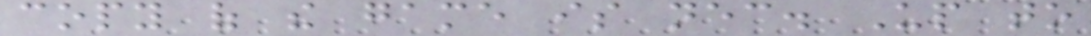copy of the game is necessary. Up to
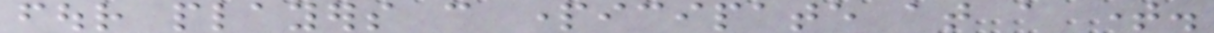four players can participate at a time.
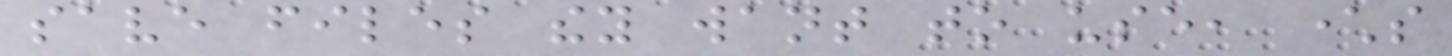save files they want to use, characters
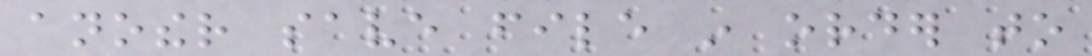another save file in order to
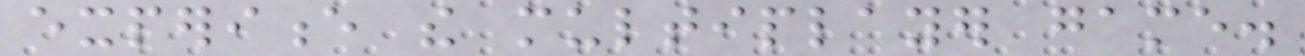experience the multiplayer game.
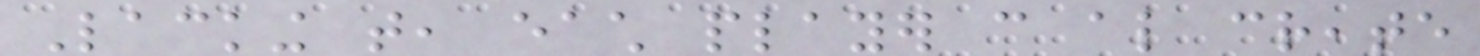Lacking that, each player can also create
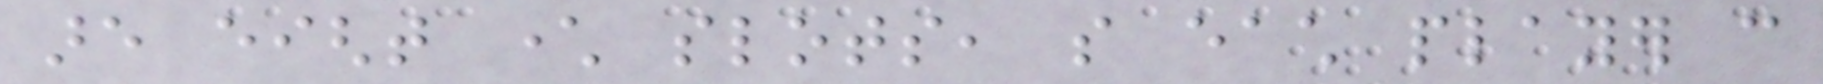are eight character slots, so each player can
